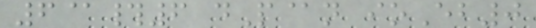6@#6 dP@n ioEb0
